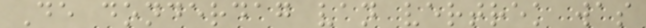De donderdag van vertrek was
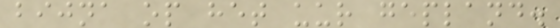bijna op het uur gepland.
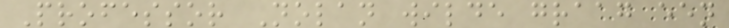Professor Nolan wilde graag een
